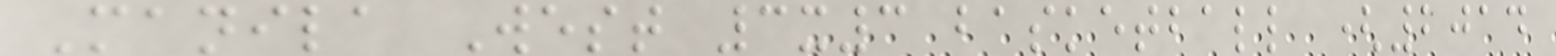Manila West 3x3 basketball (2014
